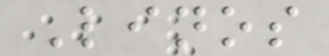Linos
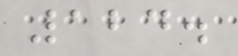124.
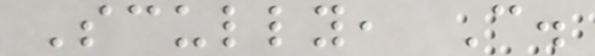Scully, C.
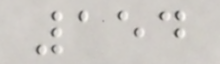154
